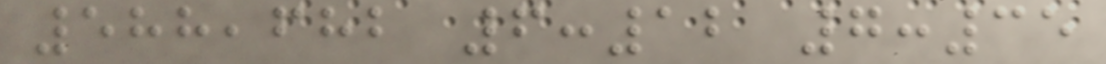588,682 6:12 7:35
